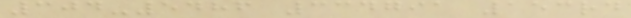304-5486 334791 153rd
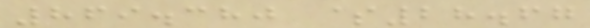869.380 $28.67
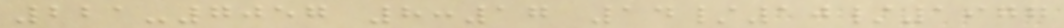221-7057 8:17 14/10/1977
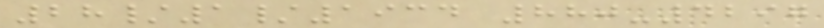28/1/1934 880-4297
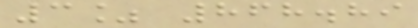3% 868.89
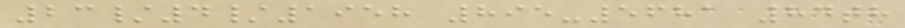23/4/1958 895-5681 84th
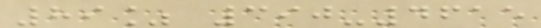89% 390-4615
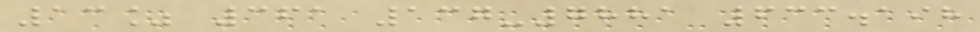13% 361 137-7881 633.198
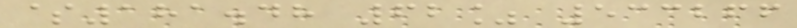$181.48 62% 533266
